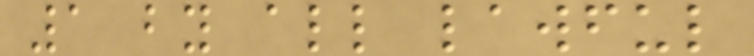1 by all lawful
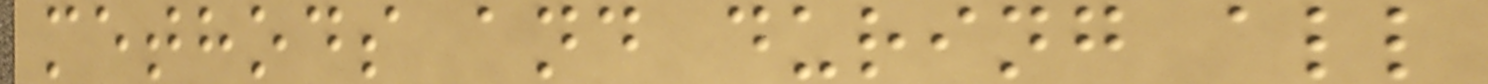methods and during all
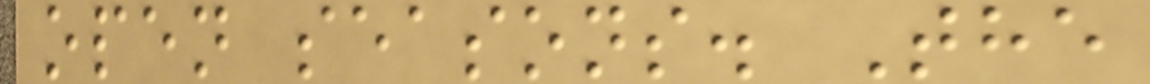open seasons. The
